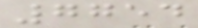7754
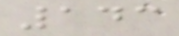143
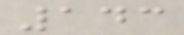143
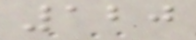120
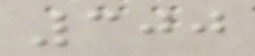300
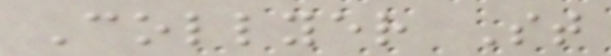Collyer St
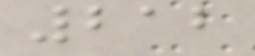212
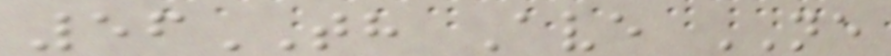56TH Ave NE
